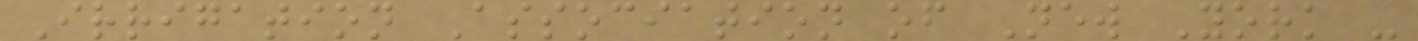Irrigation Association of New York -
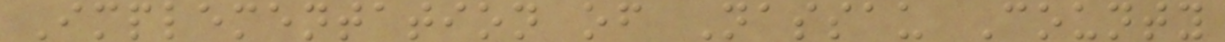Implementation of Nassau County
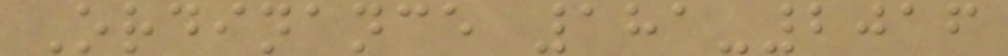Ordinance 181-2016
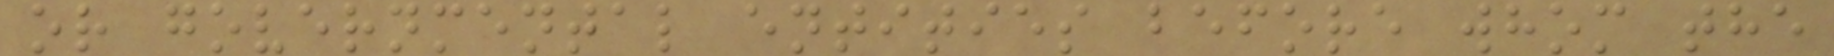or governmental entities before whom the
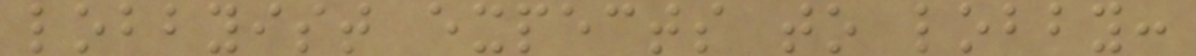lobbyist expects to lobby:
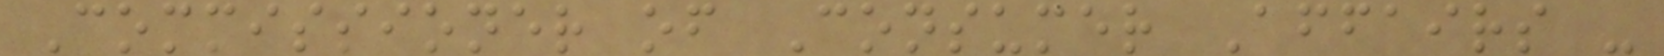Commissioner of Consumer Affairs -
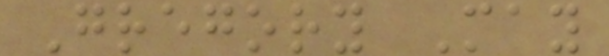Gregory May
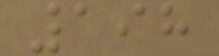198
